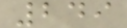249
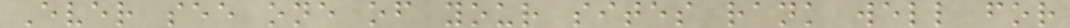Ever see one of your sites rank well for
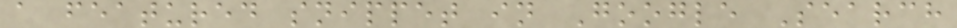a featured snippet in Google Search
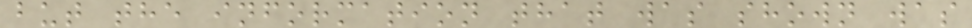but the information that was shown was
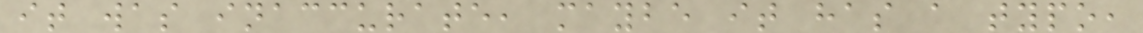it was inaccurate, maybe it has a typo,
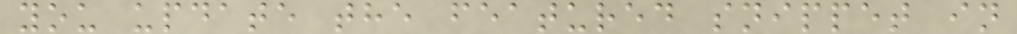you update the featured snippet in
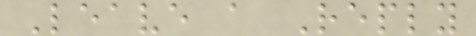Leave a Reply
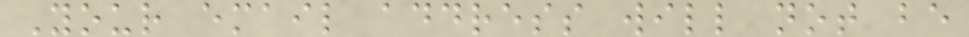Your email address will not be
